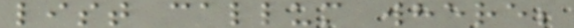list callum where;
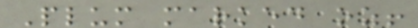Plum marked oz!
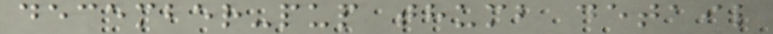december-pup thumb detail
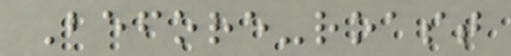Before-roast
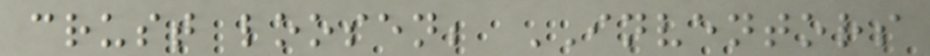crust loosen; INVENTORS
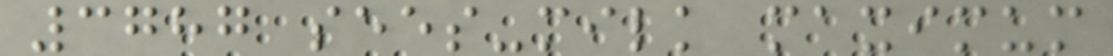3787 sees-milk maximum
